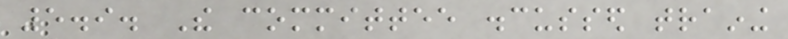5.9. The committee discussed training
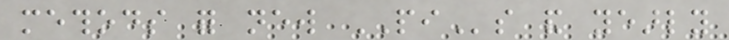methods for new PIs and yearly
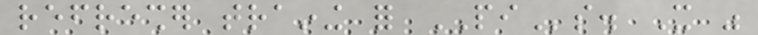refresher training for PIs. It was
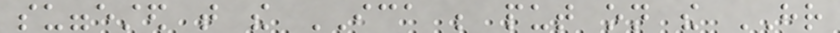suggested that the ICA be put on the HR
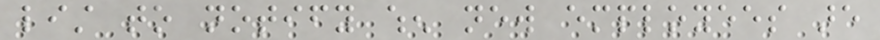list to notify when new employees are
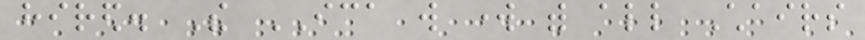hired. The ICA will work with all Chairs
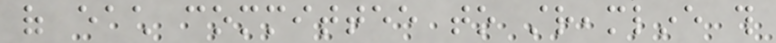of each committee to streamline this
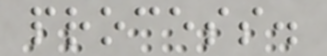process.
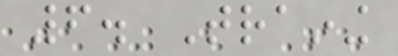6. Training
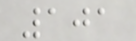101
